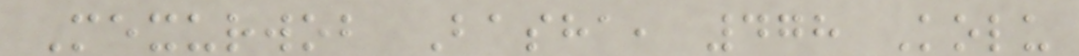Mexurwob Basha, 478 Kolu
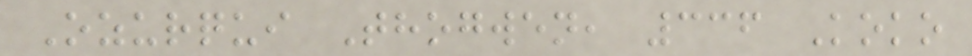Ozurqui Thogwen, 336 Koko
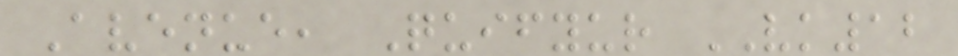Avenue, Quifyur VK12
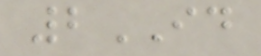2ID
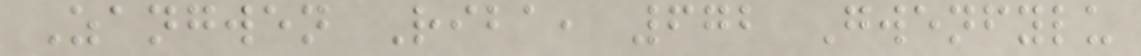Zangwen Riba, 672 Gwenfylu
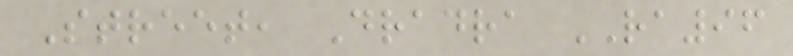Street, Dradra RA96
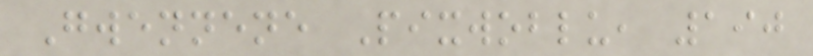Gwennene Pixwoblu, 190
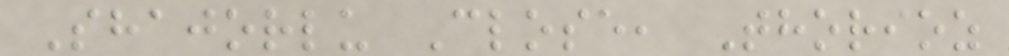Shajorlu Close, Thorioz
